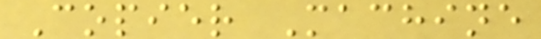Copier Machine
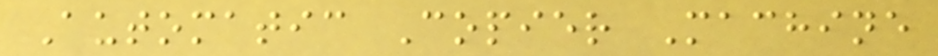Automatic Copier Machine
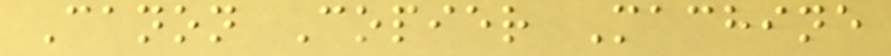Canon Copier Machine
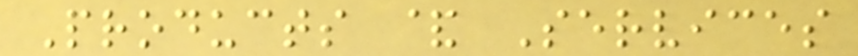Products & Services
